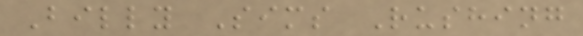Billy Sims Rushing
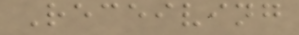Receiving
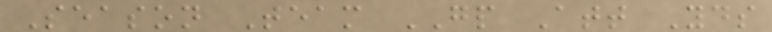Season Team GP Att Yds
